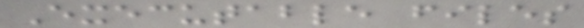Executable files
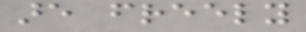are freely
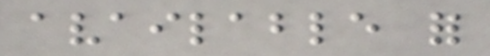available for
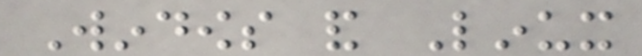Windows and Linux
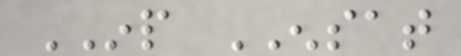INP ENSAT
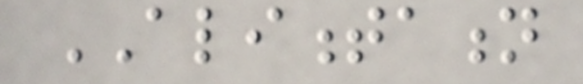ALIMENTATION
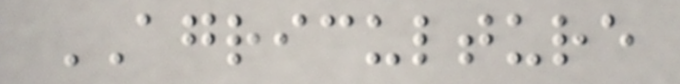AGRICULTURE
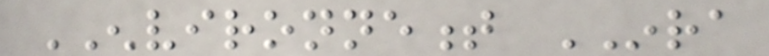ENVIRONNEMENT INRA
